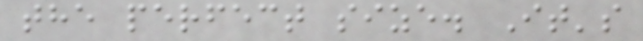the perfect size. It's
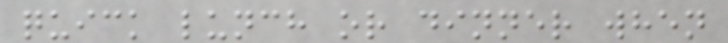quick lunch or dinner when
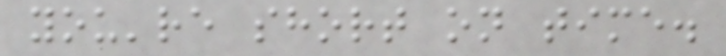you're short on time.
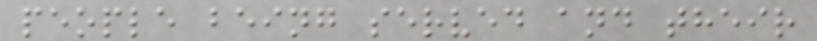people being served and their
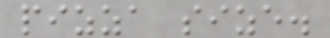pizza size.
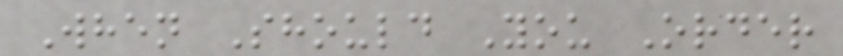When Should You Order
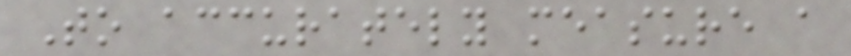To accurately measure a
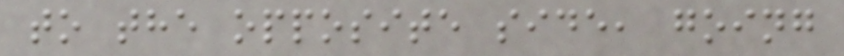to the opposite side, going
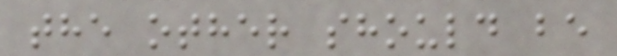the other should be
